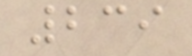239
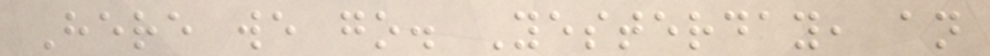Here we go. Yesterday, an
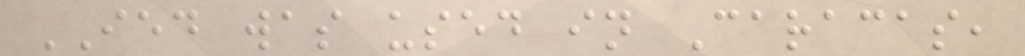IED was used in Caracas,
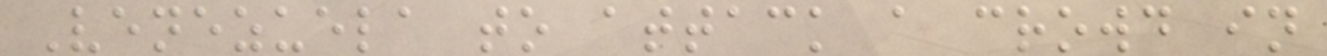Venezuela to attack a crowd in
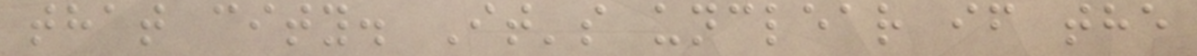that city. It's unclear if the
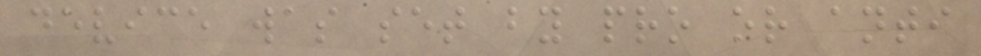device was set by pro or anti
